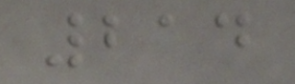214
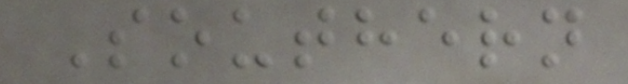Southern
